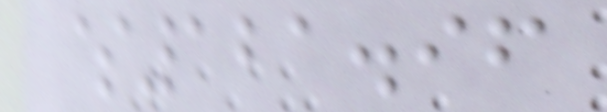$121.96
